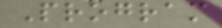Program
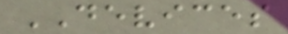DEVICES
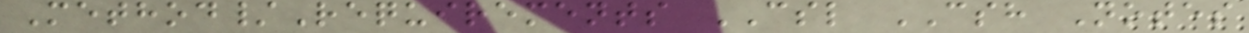Method/Requirements CSL CSH Notes
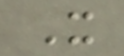X
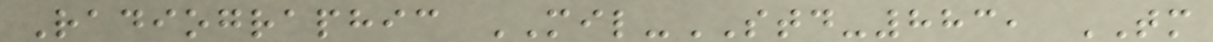Radiographic MIL-STD-883, TM
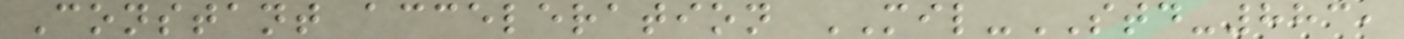Constant acceleration MIL-STD-883,
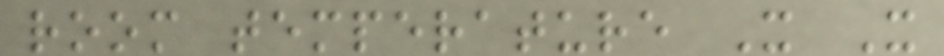room temperature X X
